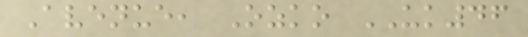Avenue, Ozko UK46
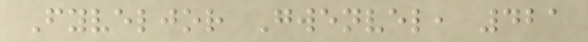Fyveljor Gwenvel, 421
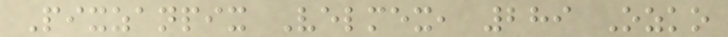Pixzanpix Velmex, 289 Ozko
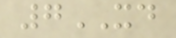7XD
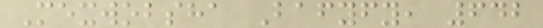Mexwobsha Bafyfy, 642
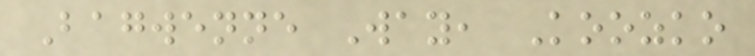Bagwenne Way, Koozko
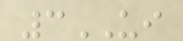3UI
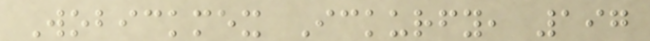Wobickmex Ickurfy, 197
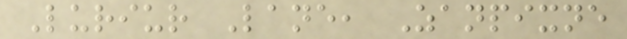Luriur Lane, Zanpixne
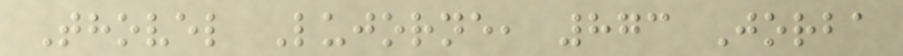Thovel Lujorne, 873 Jorba
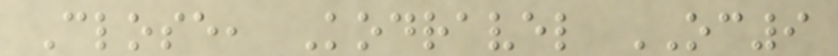Close, Kodravel OC9
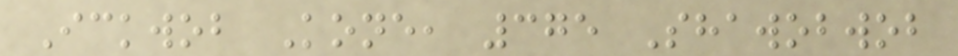Ickwob Kone, 375 Shawobwob
